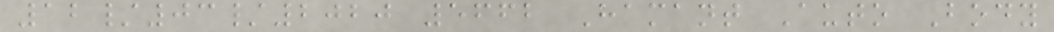12/03/2020 5662 Hamant Auto Body
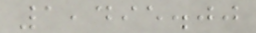1,495.00
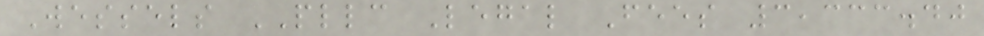Wessels PLLC Legal Fees 3,333.40
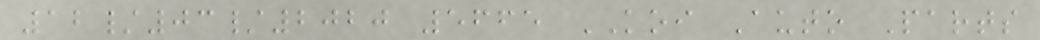12/03/2020 5665 KOI Auto Parts
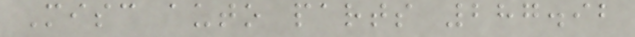Misc auto parts 287.92
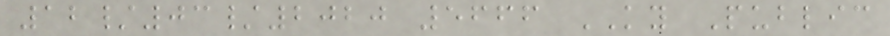12/03/2020 5666 KY Public
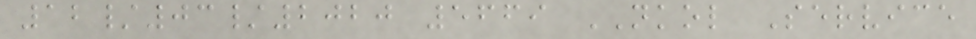12/03/2020 5669 NKOL Service
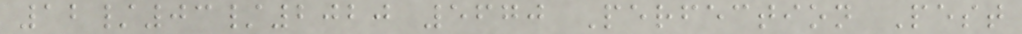12/03/2020 5670 Perfection Pest
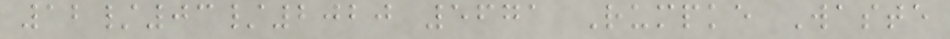12/03/2020 5671 Rumpke Waste
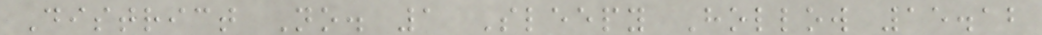District No. 1 Sleepy Hollow 15.12
